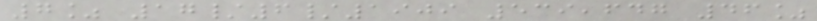7% 17/6/1909 539,647 46%
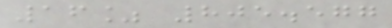16% 805.577
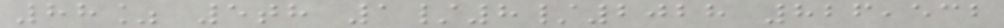88% 5th 1/8/2028 826,532
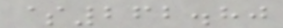$262.80
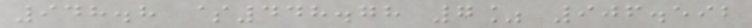948.8 $448.78 7% 906.592
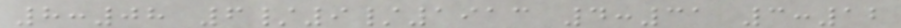8:08 6/9/1913 4:31 3:12
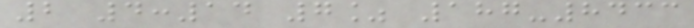2 4:14 7% 187-8433
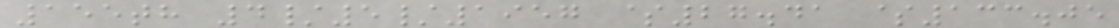155th 4/5/1957 $27.41 $133.05
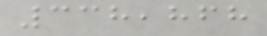338,868
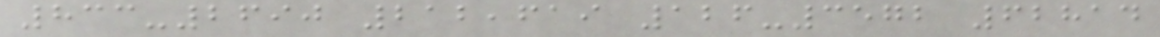833-2690 212,619 126-3572 62814
